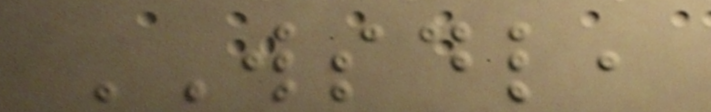WSDL,
